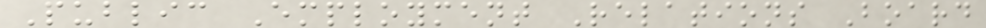Public Employment Relations Board
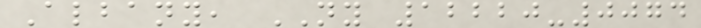Albany, NY 12220-0074
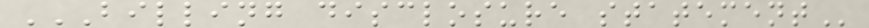BILLING DISCLOSURE STATEMENT
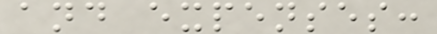and expenses:
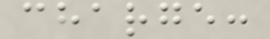charge:
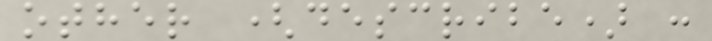other (describe) :
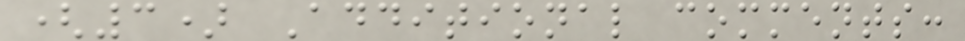(3) Additional comments:
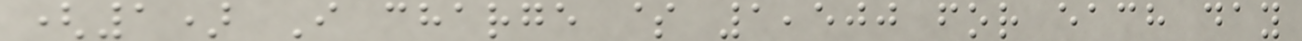(1) I charge $ 1,500 for each day
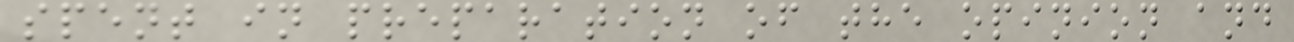spent in preparation of the opinion and
